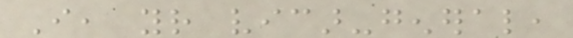I, your vicar-general,
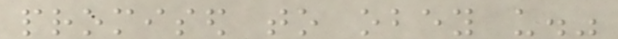promised to obey us."
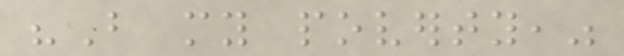"But my poverty,"
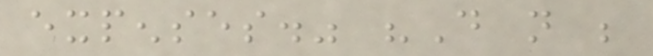expenses." "Do not be
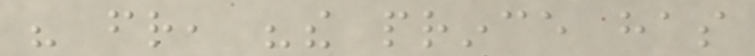his friend, "the prince has
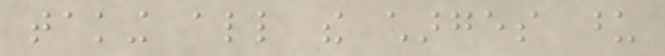taking all the charges upon
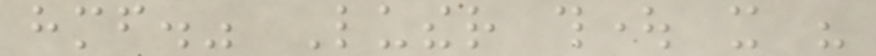himself." Luther thought it his
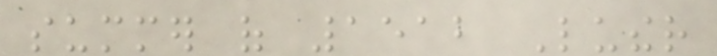summer of 1512 Luther
